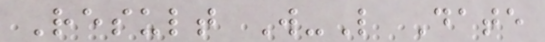Result W-L Date
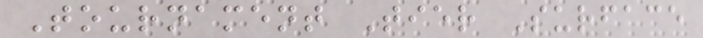Tournament Tier Surface
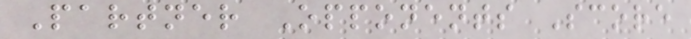Partner Opponents Score
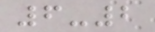6-2
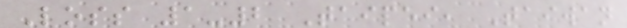Loss 1-2 Taipei, Taiwan
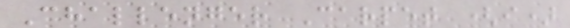Challenger Carpet (i)
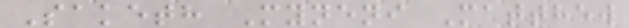Saketh Myneni Matthew
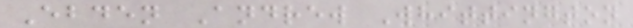Ebden Andrew Whittington
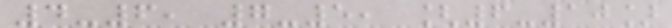4-6, 7-5, [6-10]
